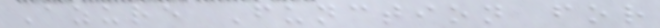Azure Function for
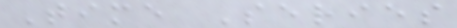Time Series
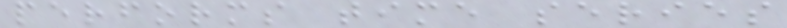performs time series
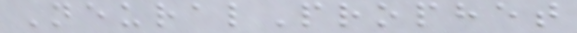NeuralProphet
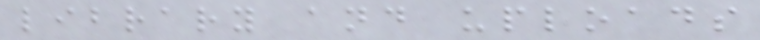library and uploads
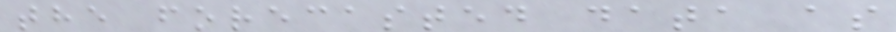the forecasted data as
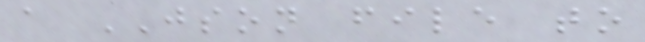a JSON file to
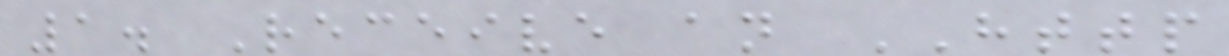1. Receive an HTTP
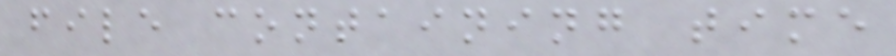file containing time
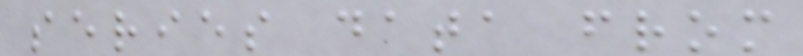series data from
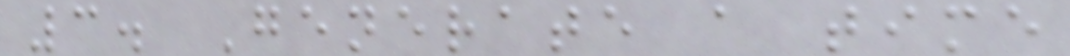3. Generate a time
